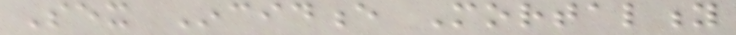Sex Incidence Mortality
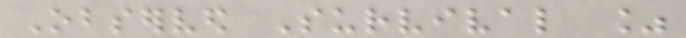Observed Survival %
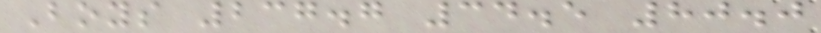Boys 237.7 34.5 80.0
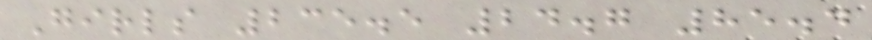Girls 235.5 24.7 85.4
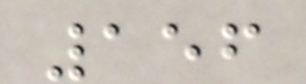156
